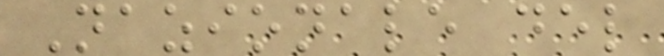Nazionale del
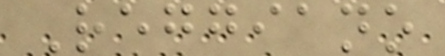Reggiano
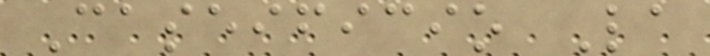Caseificio La
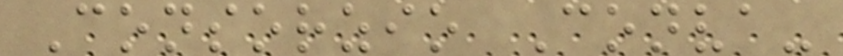Consorzio Conva-
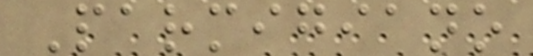Parmigiano
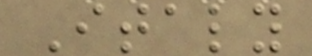Italy
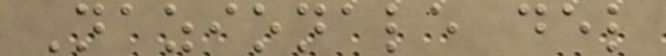Nazionale del
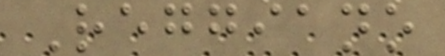Reggiano
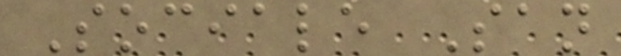Sociale San
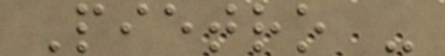Pietro -
